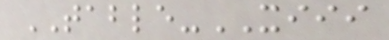TABLE-XIII
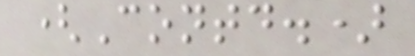(Contd.)
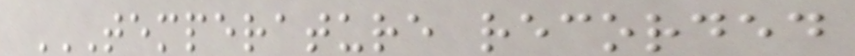TEMPERATURE RECORDED
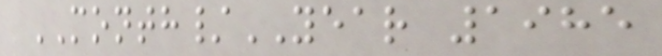MONTH/YEAR 1985
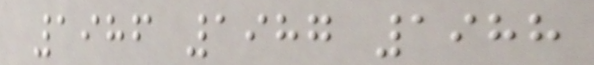1986 1987 1988
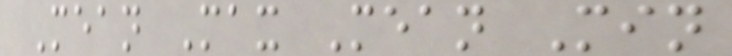Mean Max Mean Min
